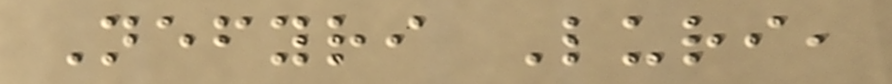Nefyri Luri,
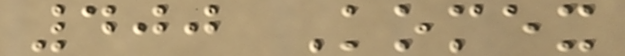400 Komex
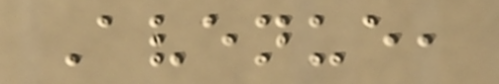Avenue,
